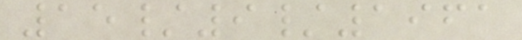15/9/1961
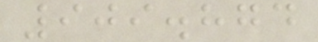909.874
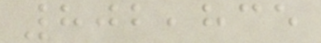802,835
